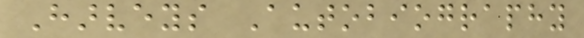Harveys Autobiography
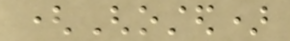(Ghosted)
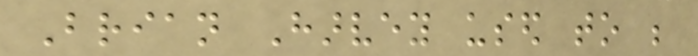Brian Harvey used to be
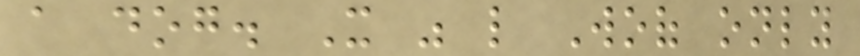a dog. It was like Woof only
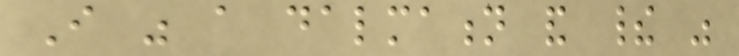I was a dalmation and their was
